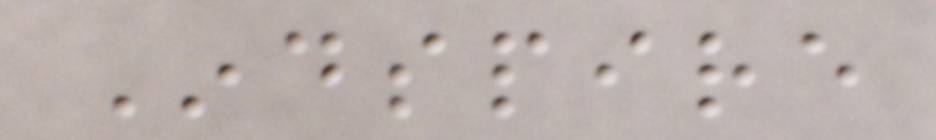Indspire
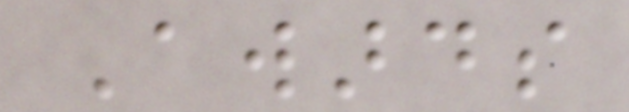Awards
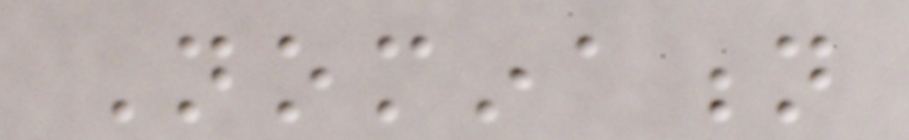Nomination
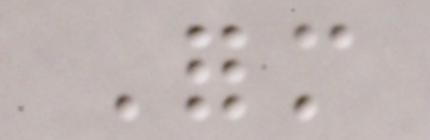Form
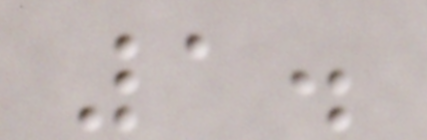1.
